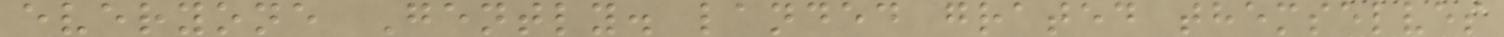everyone Gently. landed grated themselves
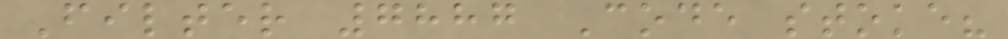Filter 7887 Code stoke?
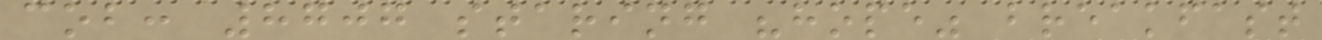cob: 8707 staring "hope" breakfast
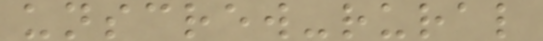unscrew-rural
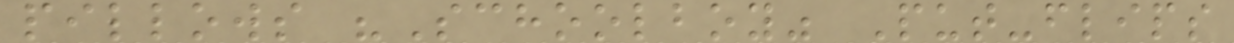pillows "Schoolboy" Put-flips
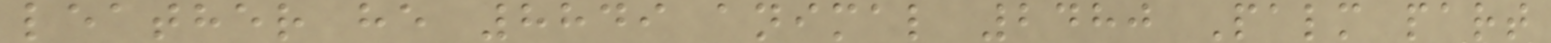leather he 8849 animal 2480 Palm part
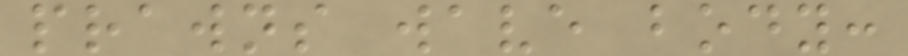prawns wave body:
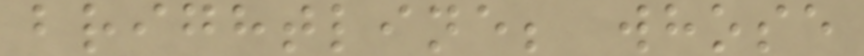brightline; whose
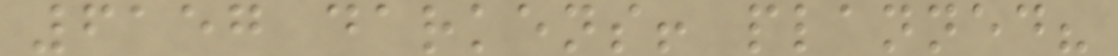6157 darkens! planned?
